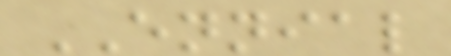ENNIAL
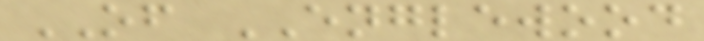OF ENGLEWOOD
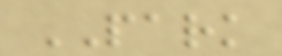PARK
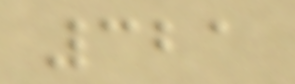321
